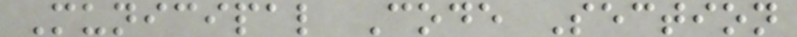Municipal Code Section
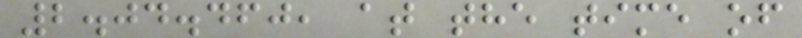2.04.460, at the time of
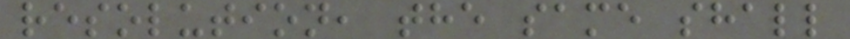resolution, the same shall
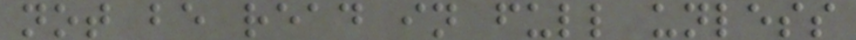not be read in full unless
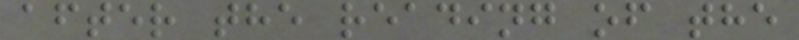after the reading of the
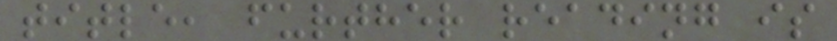title, further reading is
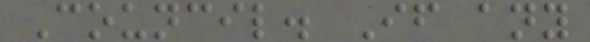Council. If any
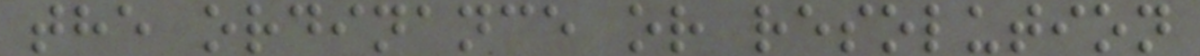the ordinance or resolution
